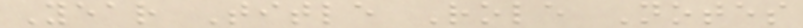Year Title Role Notes
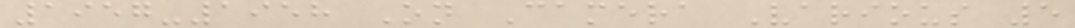1957-1958 On Camera Various 5
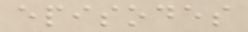episodes
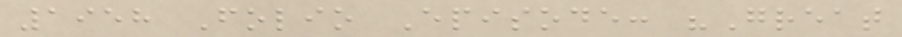1958 Folio Episode: "Great
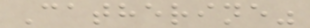Catherine"
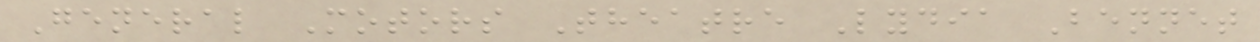General Motors Theatre Lydia Bennet
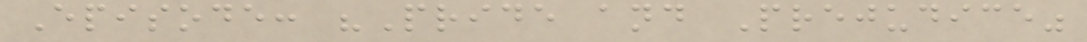Episode: "Pride and Prejudice"
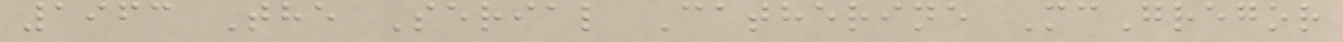1963 The Serial Catherine McGregor
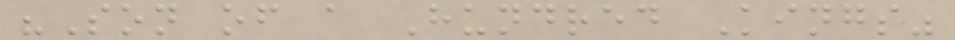"Son of a Hundred Kings"
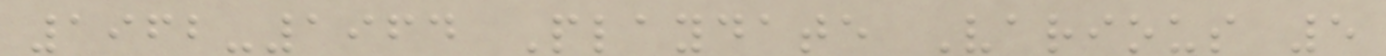1962-1964 Playdate Various 5
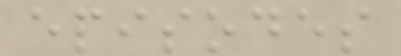episodes
